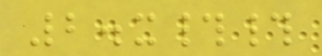2.x##
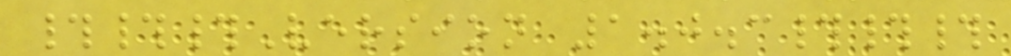###Version 1.0.3###
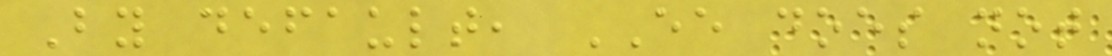By default, EE does not
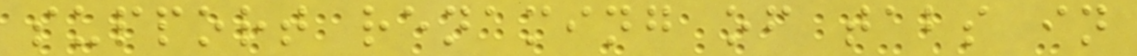support renaming of tabs in
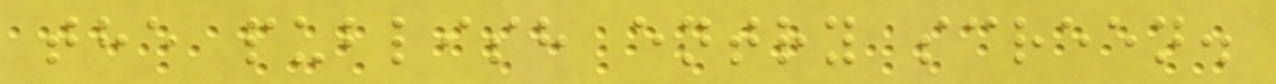the publish entry screen.
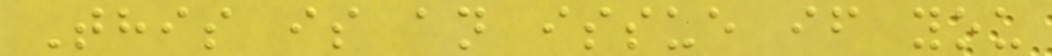This is an issue if you
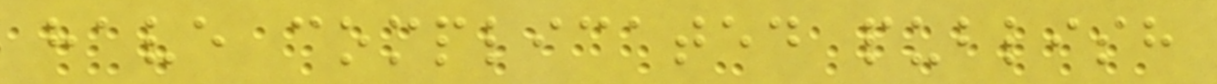have complicated publish
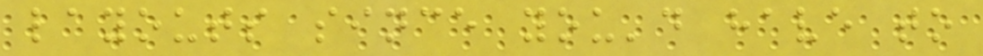layouts since you'd have to
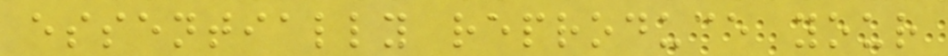essentially reproduce your
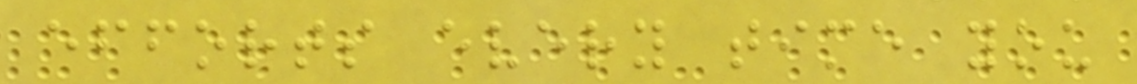efforts every time you
